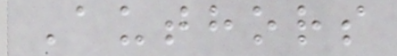Authors
